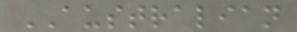AUSTRALIAN
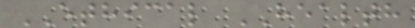ETHICAL HEALTH
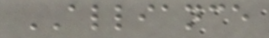ALLIANCE
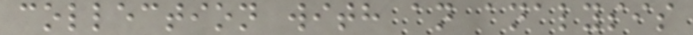collection with an analysis
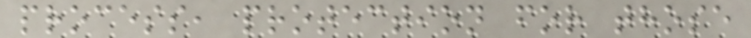process, protection for those
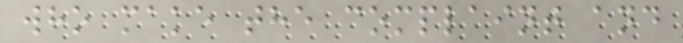who make the complaint and
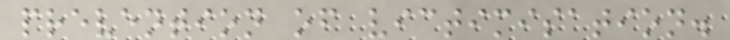prevention of victimisation.
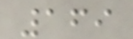169
